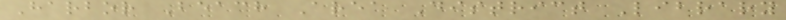Harbor Beach Area District Library
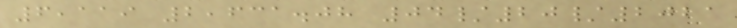6,119 2,631.08 04/20/2021
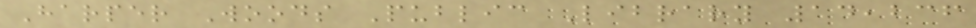Harper Woods Public Library 14,236
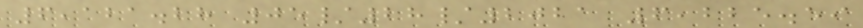6,121.28 05/28/2021 6,225.59
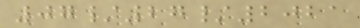07/27/2021
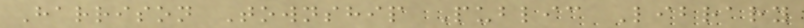Harrison Township Public Library
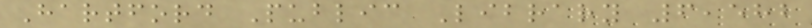Hartford Public Library 6,582
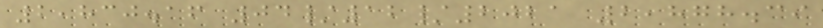2,830.16 04/12/2021 2,878.39
